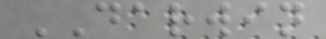DARWIN
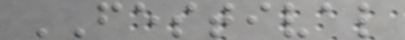FESTIVAL
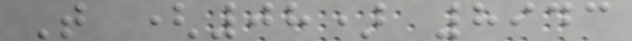T (08) 8943
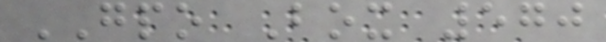GPO Box 570
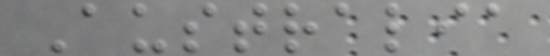Australia
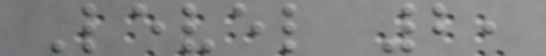Level 2,
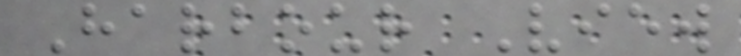Harbour View
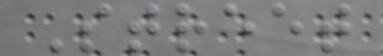Street
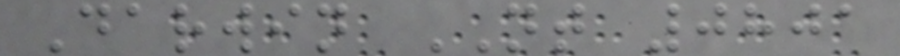Darwin NT 0801
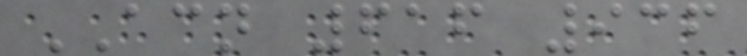ACN 616 936
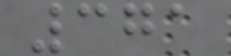371
